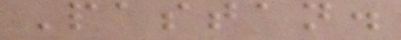Pastan.
